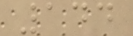144
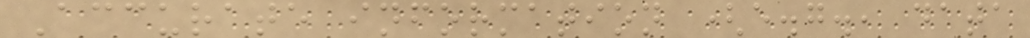Accurate information (e.g., data
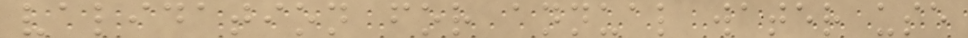validation for annual water use
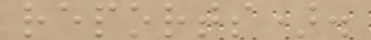reports).
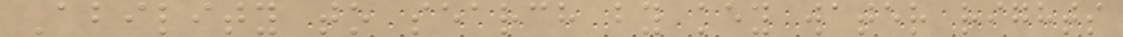Ability to search by key water rights
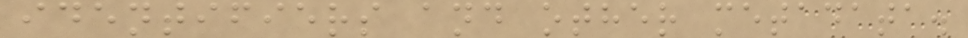identifiers and other metadata.
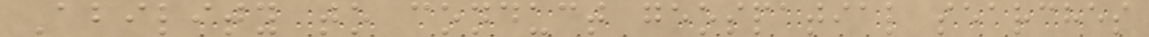Ability to conduct geospatial searches
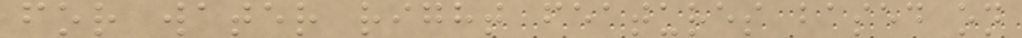for water right features based on
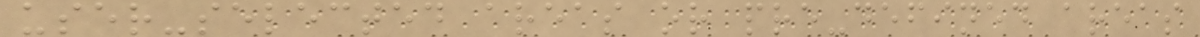user-selected areas or pre-defined areas
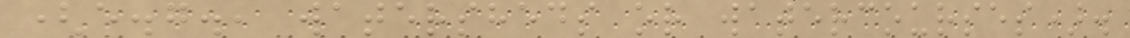(e.g., watersheds or watercourses).
